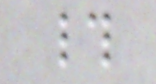#
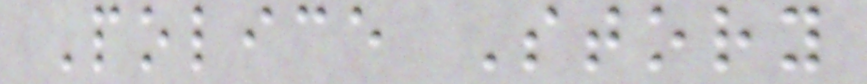Police Story
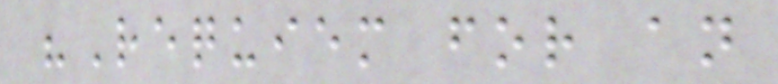"Requiem for an
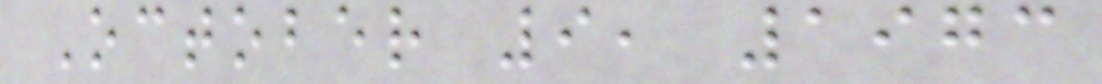October 9, 1973
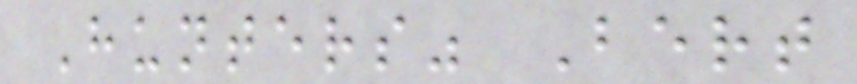Hunters" Bert
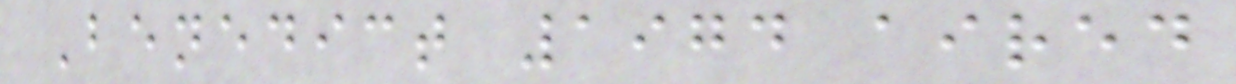Benedict 1974 aired
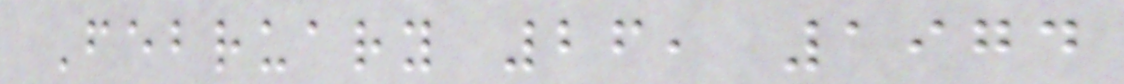February 26, 1974
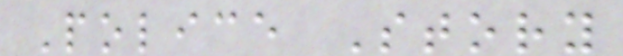Police Story
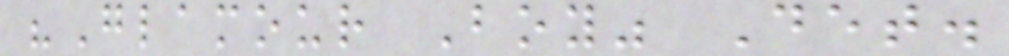"Glamour Boy" Det.
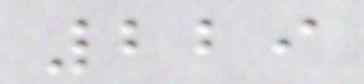229
